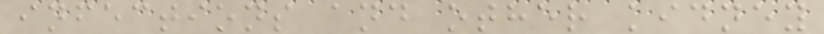infections and other kidney
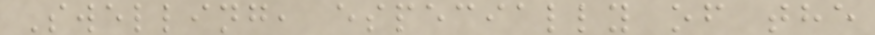Swelling, especially of the
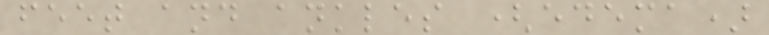feet and ankles (edema)
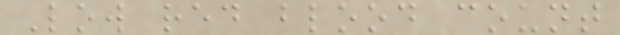Low red blood count
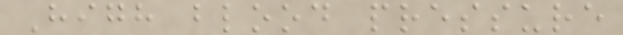High blood pressure
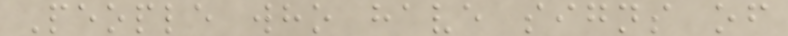People who have signs of
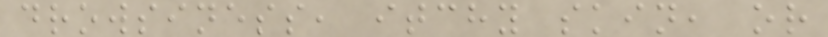drowsiness, itchy skin, or
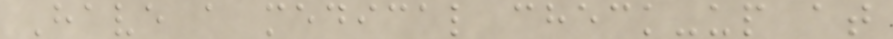Have a medical check-up at
